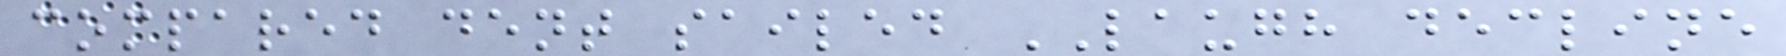compared dent sailed LAUGH decline
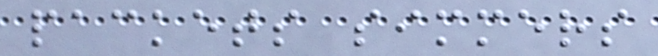packets simmers
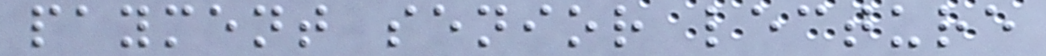payment senior lecture
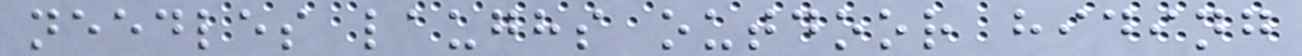needles laughs outdoor hiding
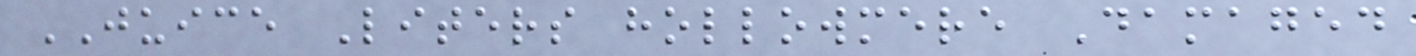JUICE Liters hollowmere Damaged
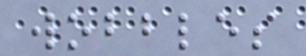wobbles
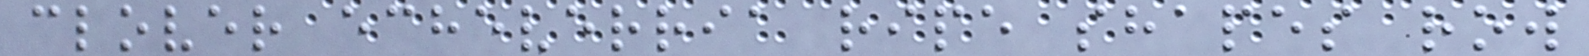clover echeverria ripe shapes row
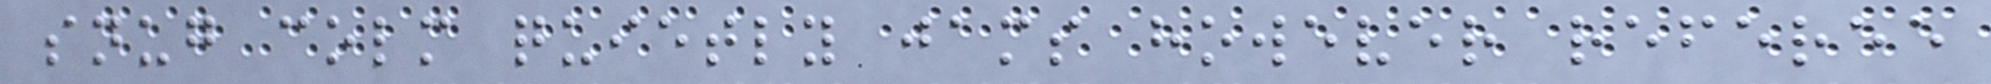snug colm quietly jams however referee
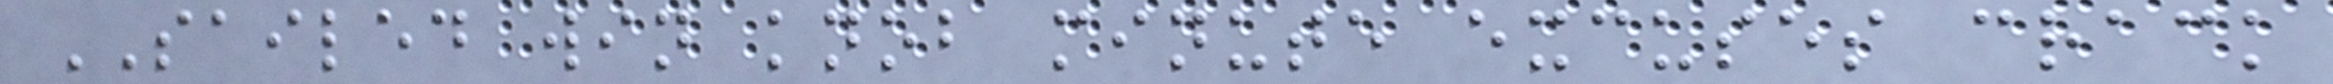SAILED win knob minute excuses crack
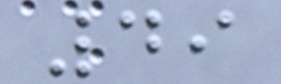49
